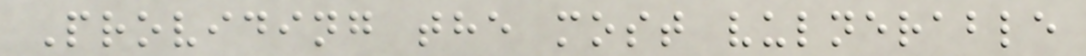Providing the most vulnerable
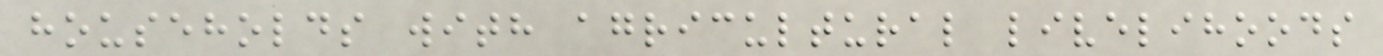households with agricultural livelihoods
